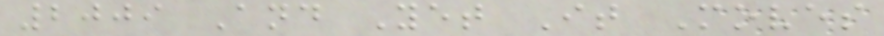2009 And Yet It Moves
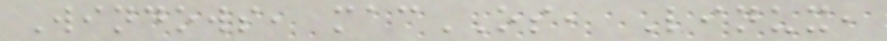Windows, macOS, Linux,
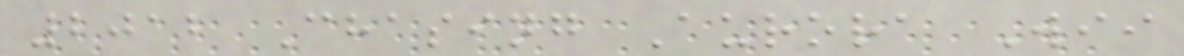2012 Chasing Aurora Wii
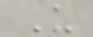U
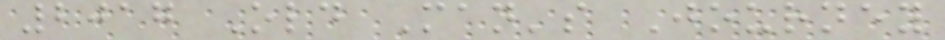2017 Old Man's Journey
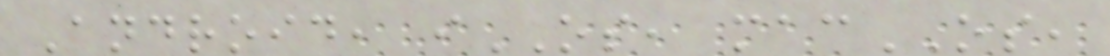Android, iOS, macOS,
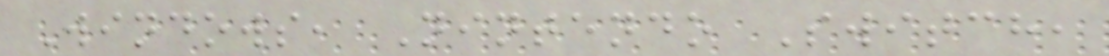Windows, Nintendo Switch,
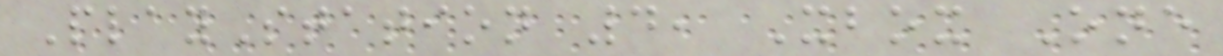PlayStation 4, Xbox One
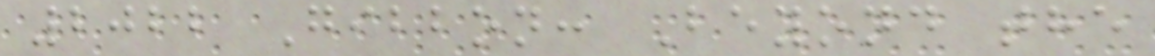2022 Gibbon: Beyond the
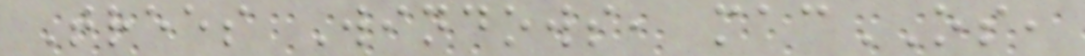Trees Windows, macOS,
